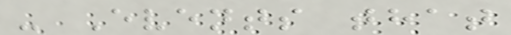- Events that
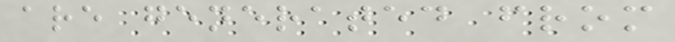are generated from
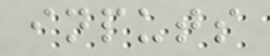inputs
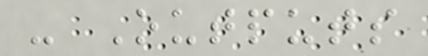- Outputs
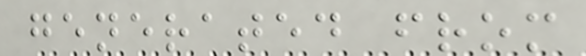generated from
